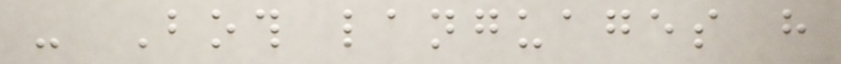- Both languages have
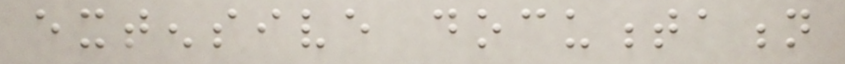extensive documentation
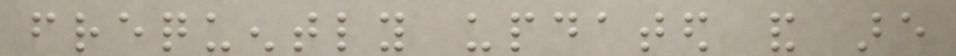frequently updated and are
